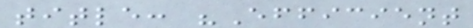title: "Efficient
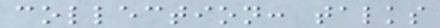collection: talks
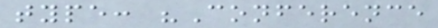type: "Conference
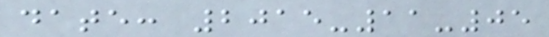date: 2015-11-05
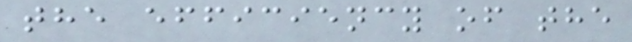the efficiency of the
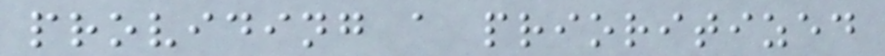providing a prioritized
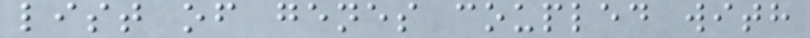list of genes coupled with
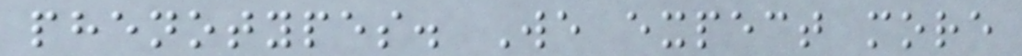phenotypes. We expect more
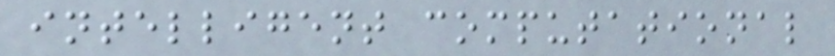intelligent computational
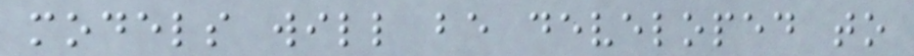models will be developed to
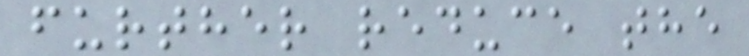further reduce the
